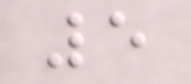5
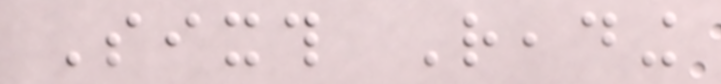Sixth Reading
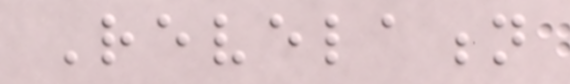Revelation
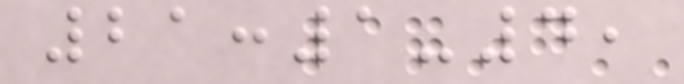21:1-4,
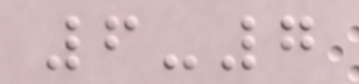6-7
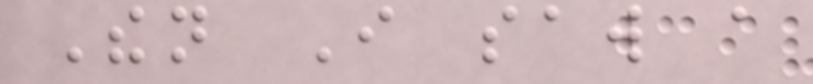Then I saw a
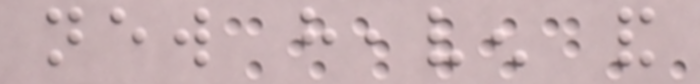new heaven and
